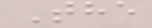The
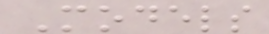Models
